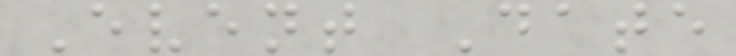Event Date
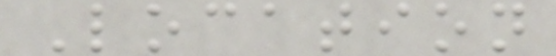Location
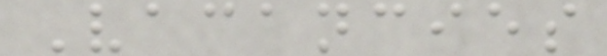Vacancies
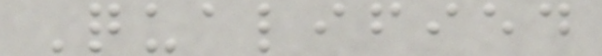Qualified
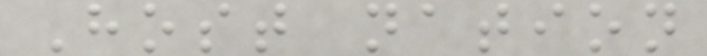Host nation
